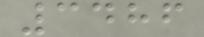3486
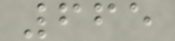665
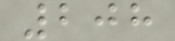208
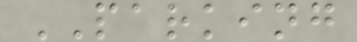PARKING
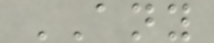ANY
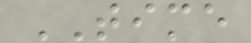TIME
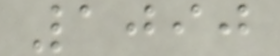1090
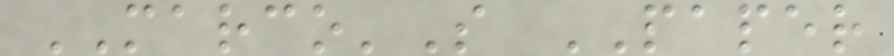MARCO'S PAPER
